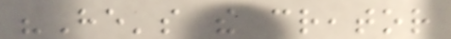"He's the creator
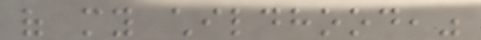of my childhood,"
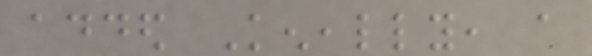added Keneally, a
